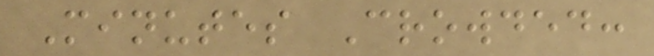Minutes Crowded:
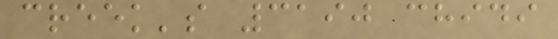creek's 3190 chidi
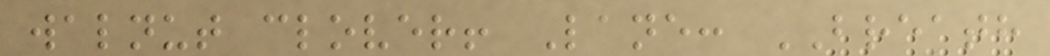walnut clover! Lane: BREATH
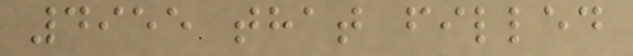4955 that filled
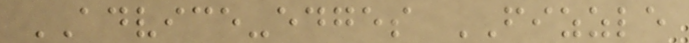ADVICE-edges FIZZLE
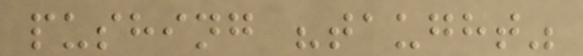pushing "taught"
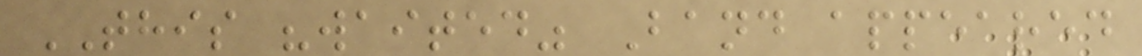THIS "waited" Band appeared
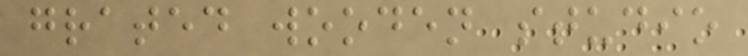grated wooden studio
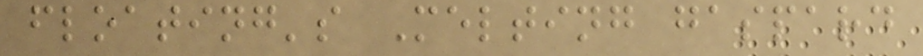floating's Melting gaspard
